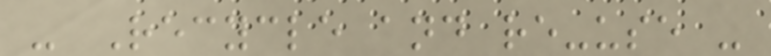- Recycle and re-use -
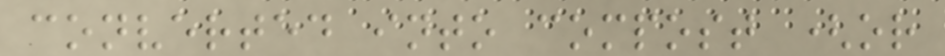converted into compost (or
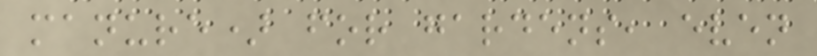manure) for gardens, even
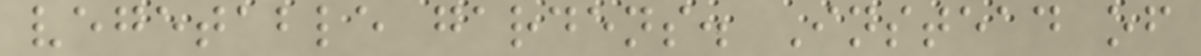vegetable gardens. Instead of
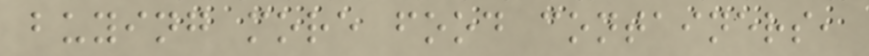buying more food containers,
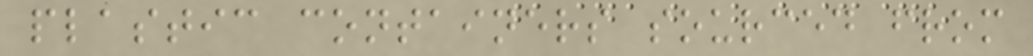plastic containers sourced from
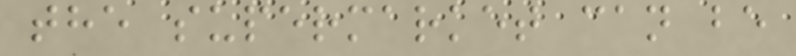the supermarket can be
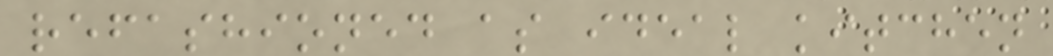refashioned as ideal kitchen
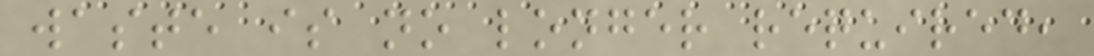waste is no longer required,
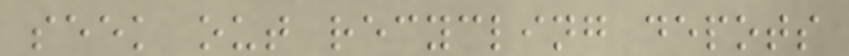seek out recycling depots
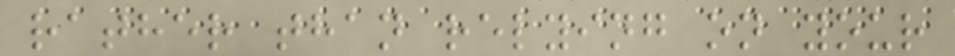rather than relying on your
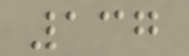137
